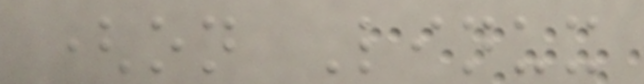(on Linux
